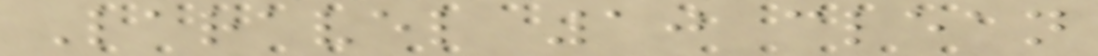Laravel 10 clean
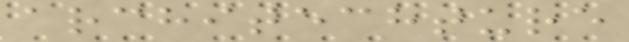architechture
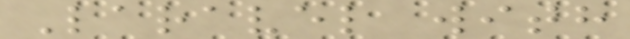Laravel with
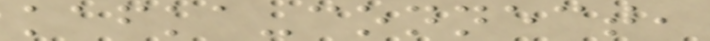kafka-connect,
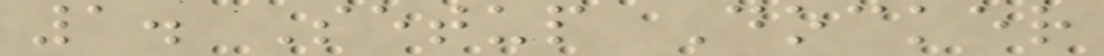1. Setup Docker
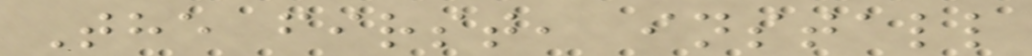The first, install
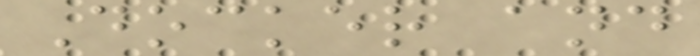Docker and
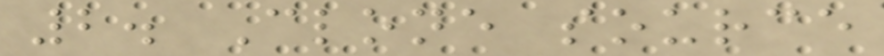2. Clone source
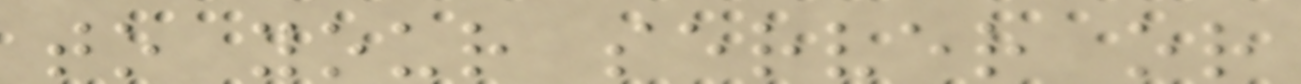to your server or
